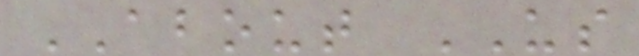ABOUT US
